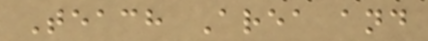Teach Area and
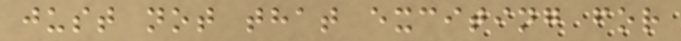just not that exciting for
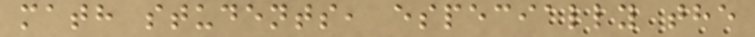math students, especially the
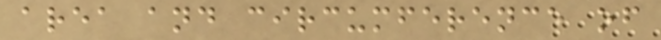area and circumference of
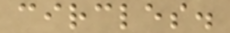circles.
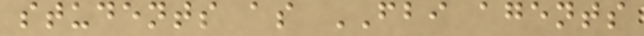students as FBI agents
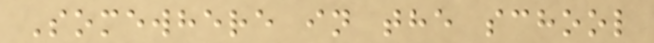Somewhere in the school
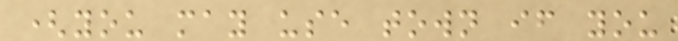(you may use town if you
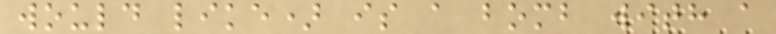would like) is a bomb with a
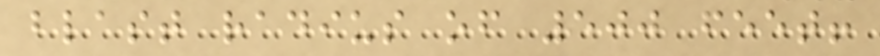blast radius of 500 feet!
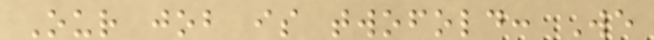Our job is twofold: We
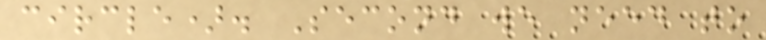circle). Second we need to
